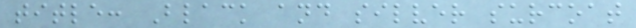title: Black and silver surcoat
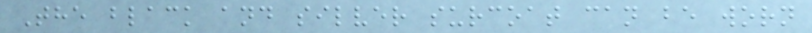The black and silver surcoat can be worn
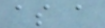as a
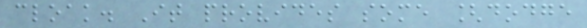cloak. It provides some [dodge
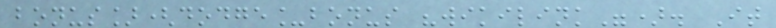bonus](dodge_bonus "wikilink"). It
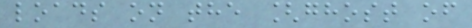loads on the [ghost of
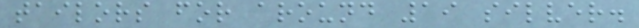tailors for around 19 silver.
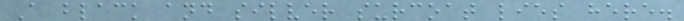A black and silver surcoat lies here.
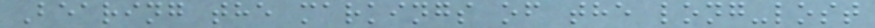Bearing the markings of the long-lost
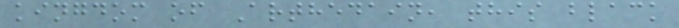kingdom of Arthedain, this black
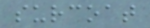surcoat
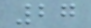27
